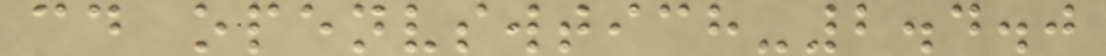cd openvswtich-2.4.0
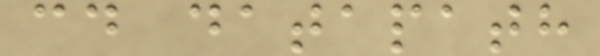cd datapath
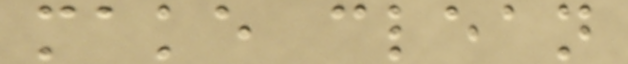make clean
